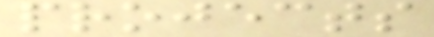projects
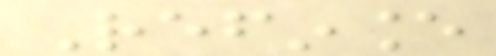Refinance
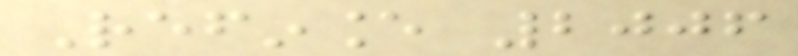Refinance 2006
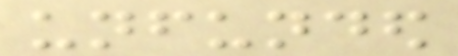unfunded
